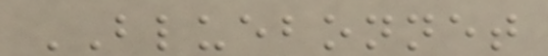BLUEBONNET
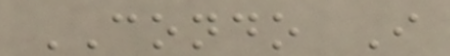CONDO I
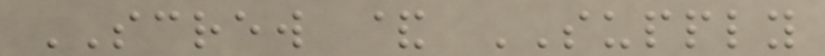SCREW & SUPPLY
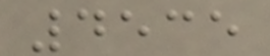4535
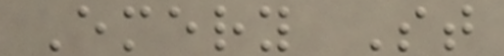Emery St
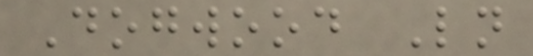Dogwood Ln
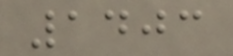1403
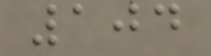104
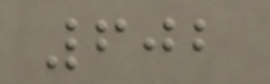602
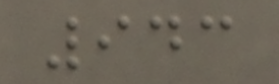943
